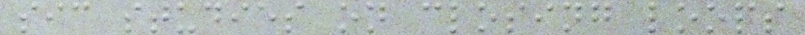sic studies on closing loops
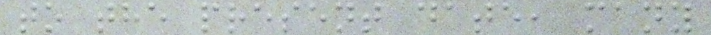to the present date, many
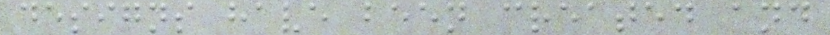designs have been created and
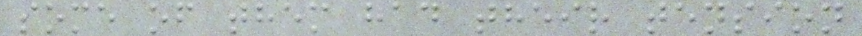some of them had their tension
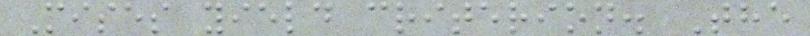Mises yield criterion. The
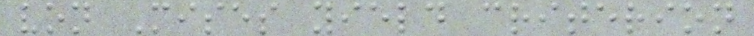von Mises yield criterion
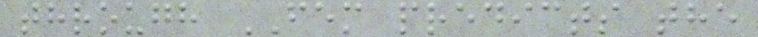through FEM predicts the
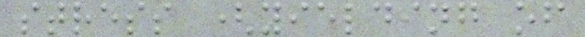stress (yielding of
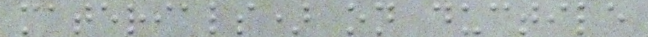materials) on ductile
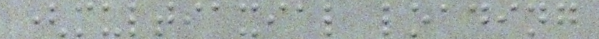(multiaxial loading
